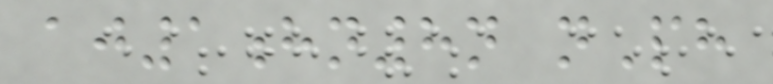aj1hn8n nPh
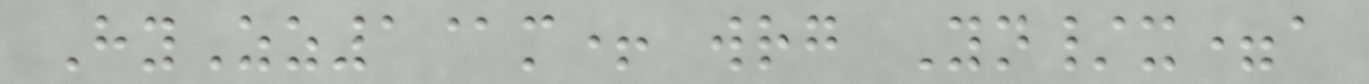HyZz1@m+ wrg Yn/x=a
